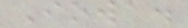Iowa.
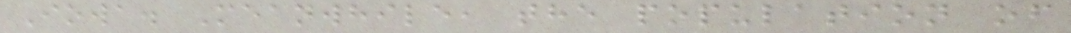Iowa. Meanwhile, the population of
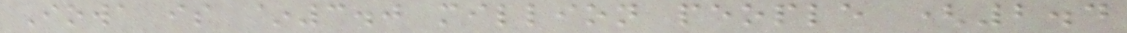Iowa is ~3.0 million people (2.4
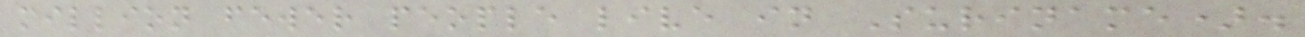million fewer people live in Suriname).
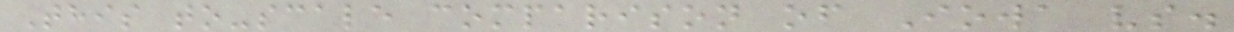This to-scale comparison of Iowa vs.
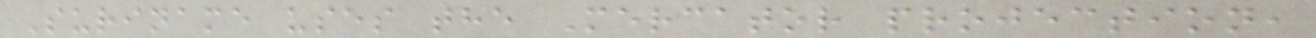Suriname uses the Mercator projection,
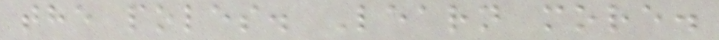the poles. Learn more.
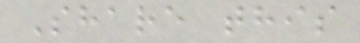Share this
